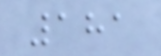181
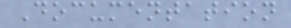Documentation
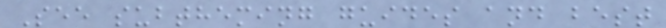See subtheming guides and best
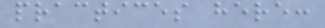practices here:
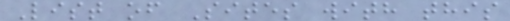List of Sites with this
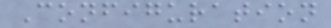Configuration
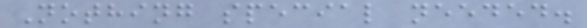Nothing special needed.
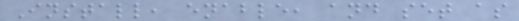Install, enable, and set as
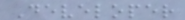Developer
